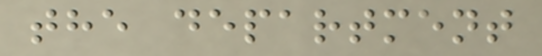the department
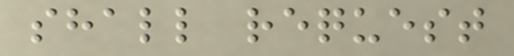shall request
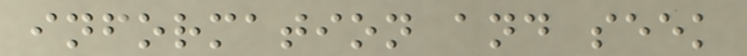information and seek
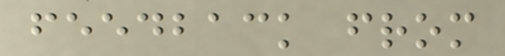feedback from
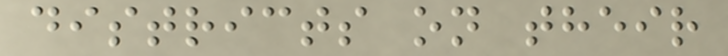districts on their
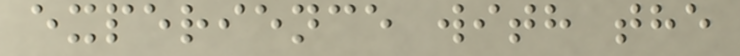experience with the
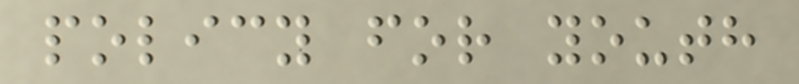policy for youth
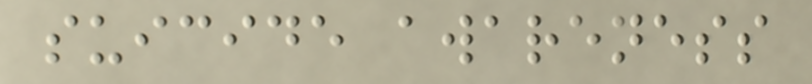suicide awareness
